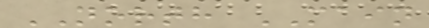NORTH MAIN
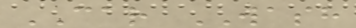CAR WASH
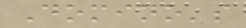Domino's
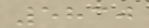5830
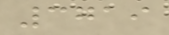3719
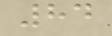84
